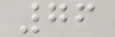76
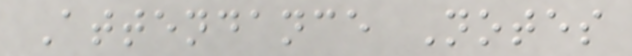Attendance Notes
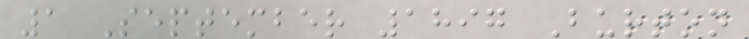1 September 1897 Burton
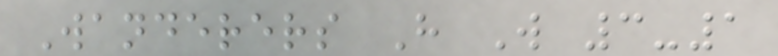Wanderers H W 3-1
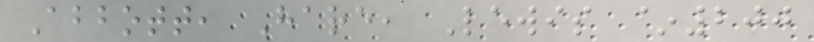Abbott, Hare, Lewis ~200
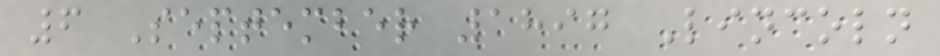6 September 1897 Lincoln
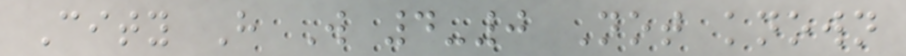City H W 4-0 Not known
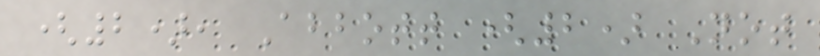(2), Abbott (2) Not
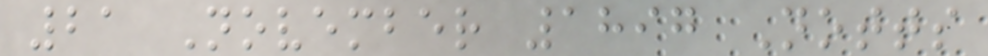21 November 1897 Notts
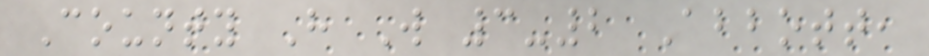County H W 3-2 Abbott,
